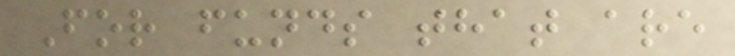For funds that are
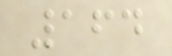164
